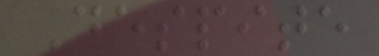Despite
